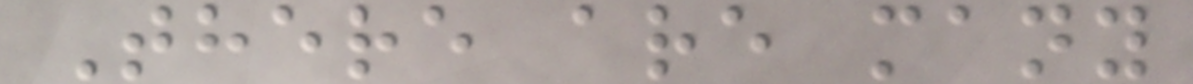There are many
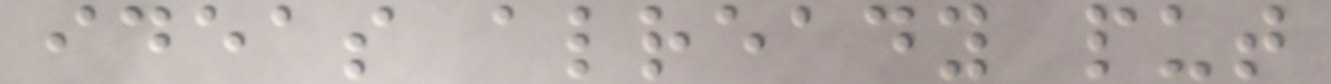ideas already put
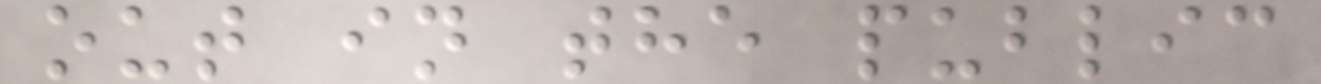out in the public
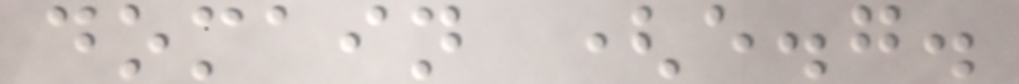domain (e.g.
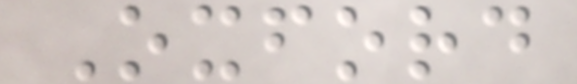Oxford
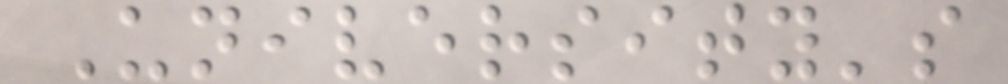University's
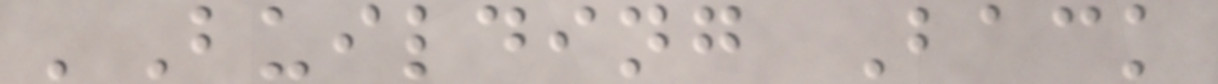'Building Back
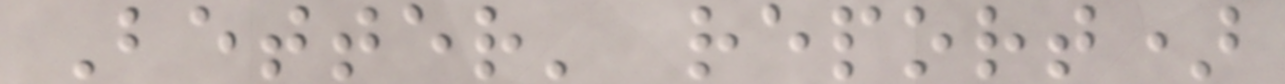Better' report)
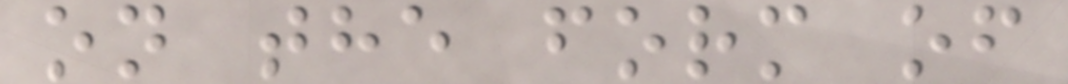on the form of
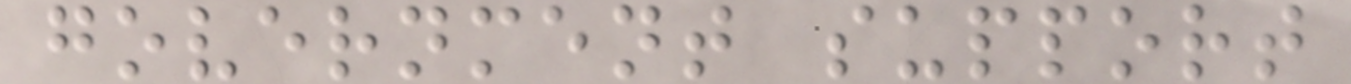government support
